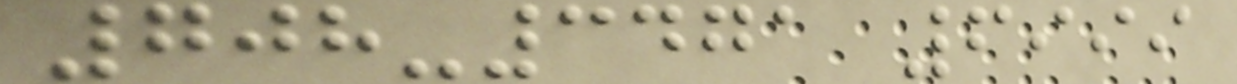708-3471 6999
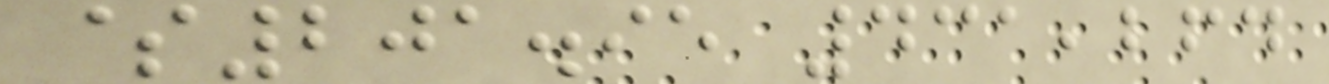$201.95 431,264
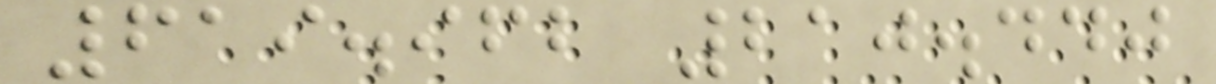619.962 210.440
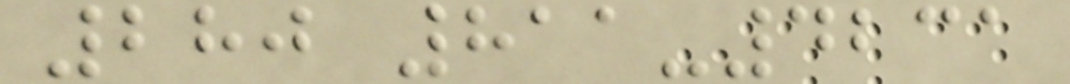280 811-4231
